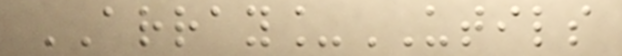ARRAY_UTILS
